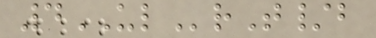4ULrT/b
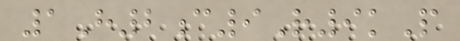1H2c9R9kP
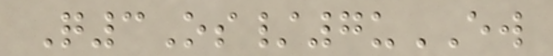Q3Os/7uEW
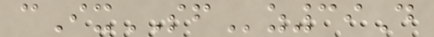cIxSFz39D
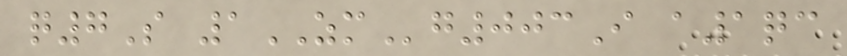q7S 1ZMg003I a1qc
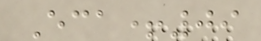Eca+09
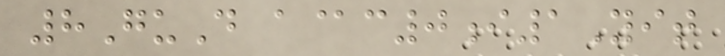8GuD a@c0i1Yit
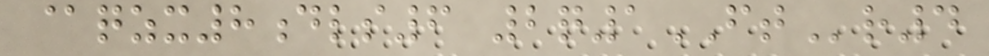@qzx8dls6 2q1FTr4
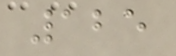125
